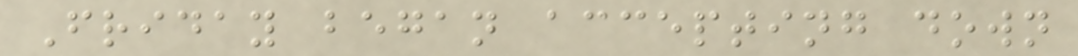Friday began accepting down
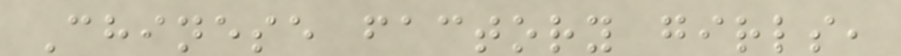Chinese factory girls,
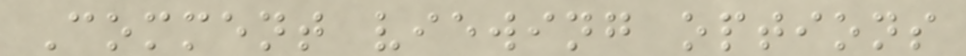Comment viewing options
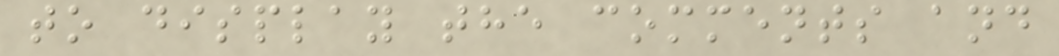to display the comments and
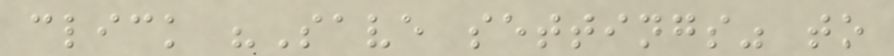click "Save settings" to
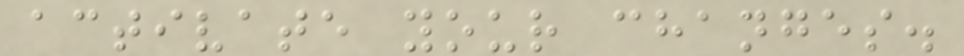activate your changes.
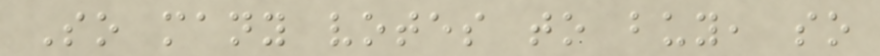So many votes to buy, so
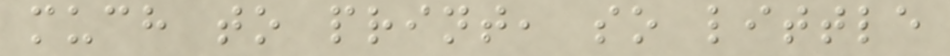much to print, so little
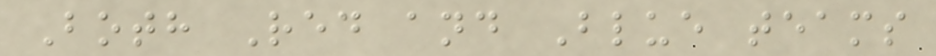Both Red and Blue teams
